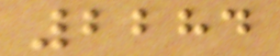2284
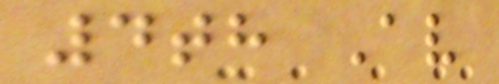4th Av
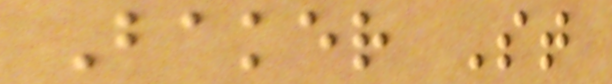Baker St
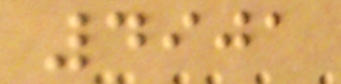4901
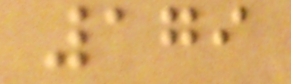179
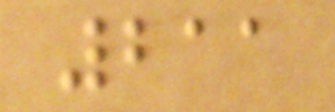211
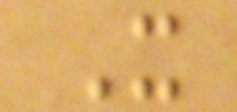X
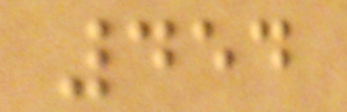454
